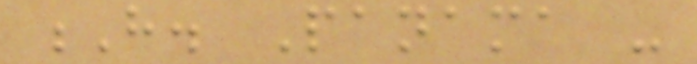H. Panama -
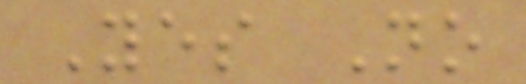Yes No
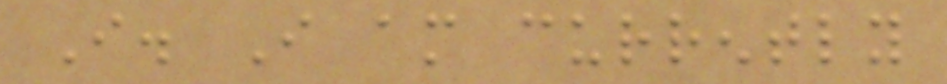I. I am currently
